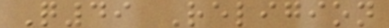Q49 Religion
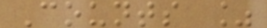Counts %
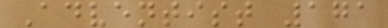Adventist 171
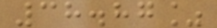38.87%
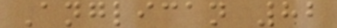Anglican 82
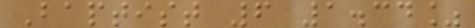Baptist 6 1.34%
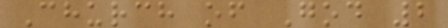Church of God 2
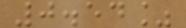0.54%
